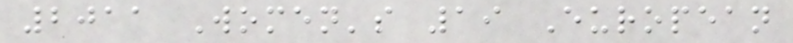2011 Women's 19 European
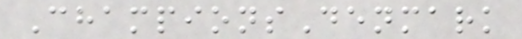ChampionsDenmark
